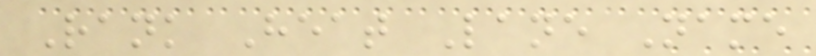Rank Heat Lane Name
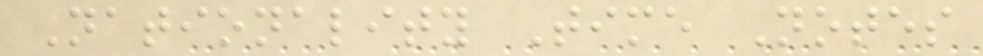Nationality Time Notes
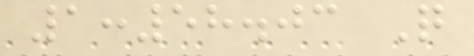1:58.03 Q
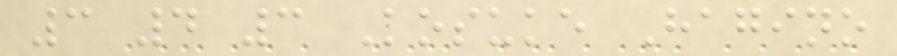3 4 3 Kosuke Hagino
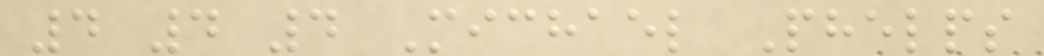4 4 4 Michael Phelps
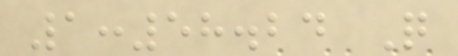1:58.24 Q
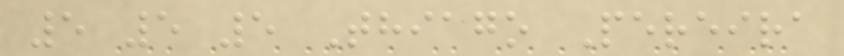5 5 5 Thiago Pereira
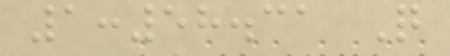1:58.31 Q
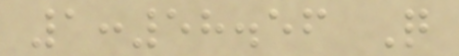1:58.56 Q
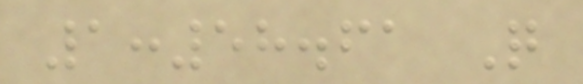1:58.61 Q
